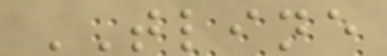TLINE
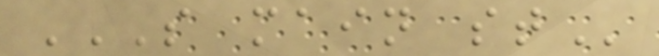S MAIN ST
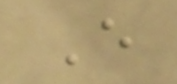E
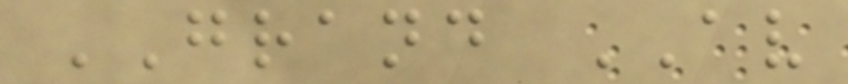GRAND AV
